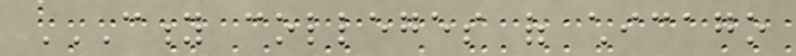CITY COLLEGES OF CHICAGO
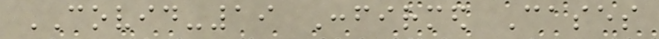COVID-19 Confirmed Cases
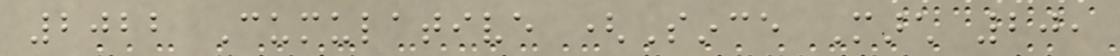2022 Cumulative (Since March 20,
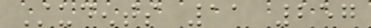Students 11 257
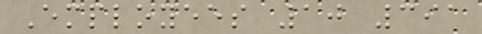Employees 10 391
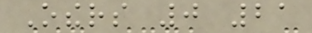Others 0 21
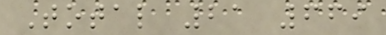Total 21 669
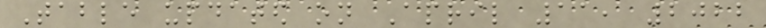Table updated on April 11, 2022
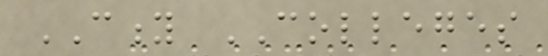CITY COLLEGES
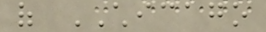of CHICAGO
